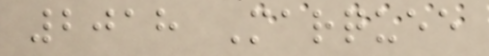2018 Marquee
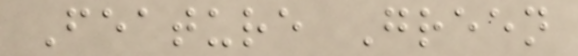Feature Green
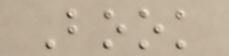Book
